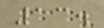13.
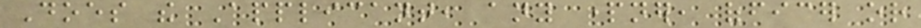Does the Applicant, any partner, officer or
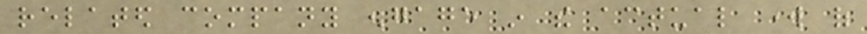related company engage in the actual work of
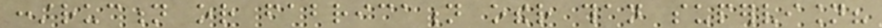construction or fabrication other than supervision?
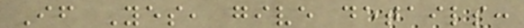If Yes, give details:
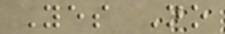Yes No
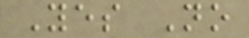Yes No
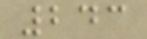243
